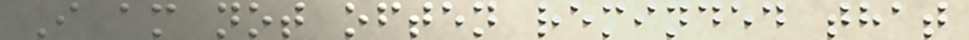I am not often reminded that
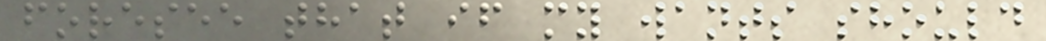foresee that if my wants should
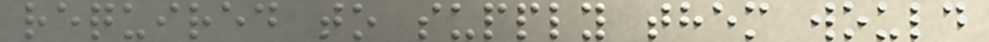required to supply them would
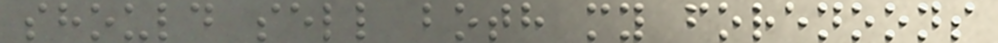should sell both my forenoons
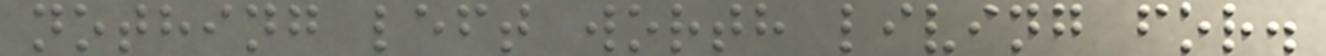nothing left worth living for.
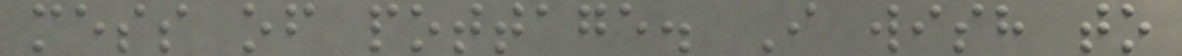mess of pottage. I wish to
